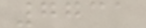7731
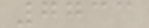7733
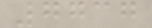7737
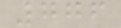776
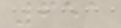651
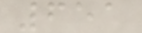651
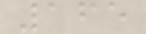165
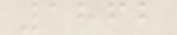1862
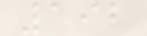192
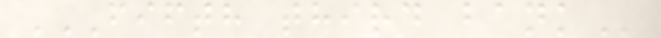FIFTH THIRD BANK
